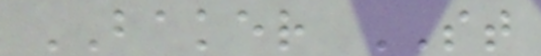BAKER ST
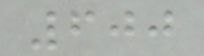600
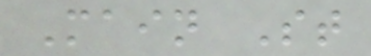Main St
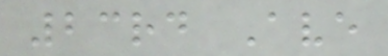23rd Ave
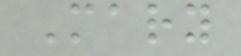Mary
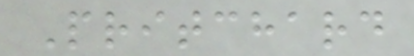Pritchard
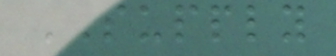SUPPLY
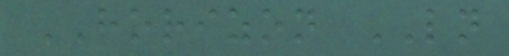HORIZON LN
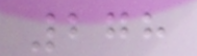278
